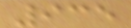935
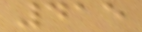415
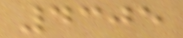4305
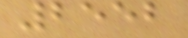2552
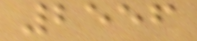2556
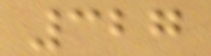327
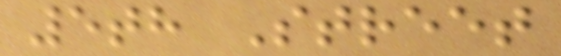5th Street
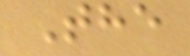The
